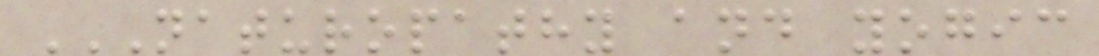NATUROPATHY AND YOGIC
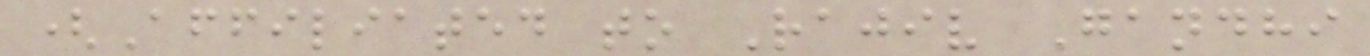(Affiliated to Rajiv Gandhi
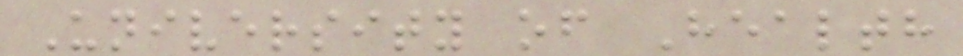University of Health
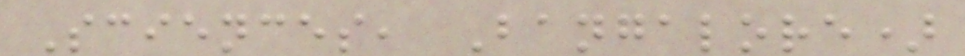Sciences, Bangalore)
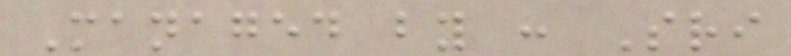Managed by : Sri
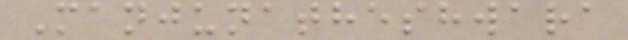Manjunatheshwara
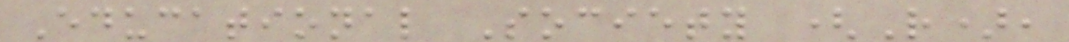Educational Society (R),
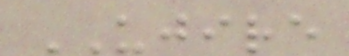UJIRE
